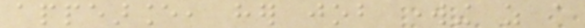appearance, her job working as a
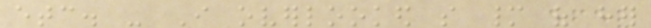etc. - I overlooked so many of her
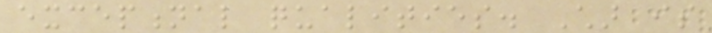exceptional qualities. Char is
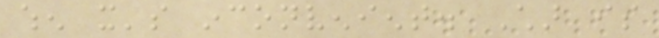when it's inconvenient. Char is
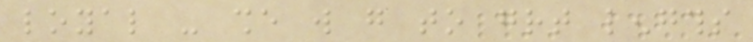loyal - she will go to great lengths
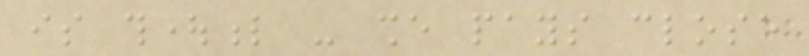is thoughtful - she pays close
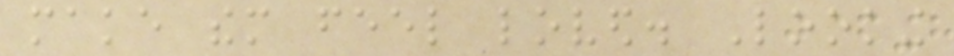make them feel loved. Looking
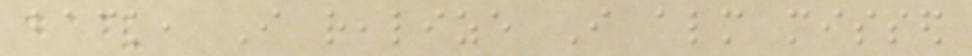back, I realize I almost missed
